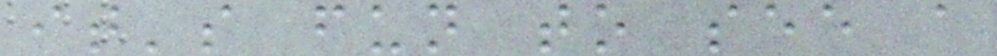it's fun to see a
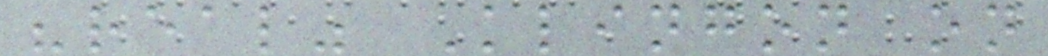"real" Klingon on
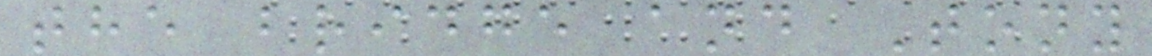the bridge and Tony
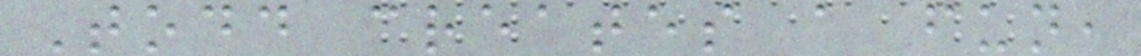Todd creates a fun,
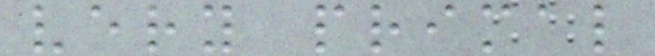very primal
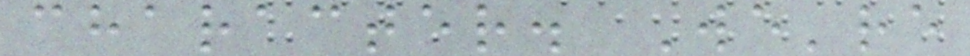character. We're
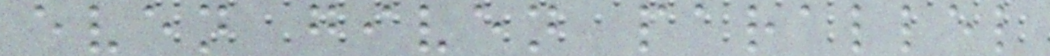even given parallel
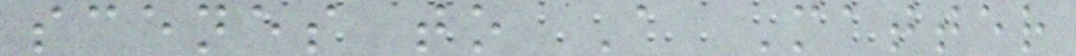scenes to A Matter
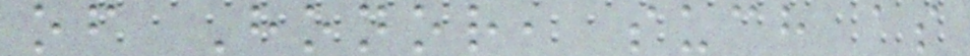of Honor, such as
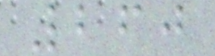260
